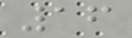16
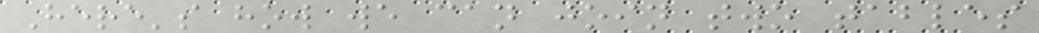Here's how we can join two tables
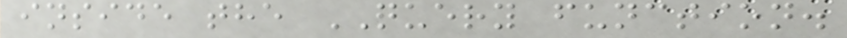inside the QUERY function.
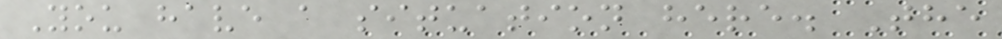You have a situation here. The
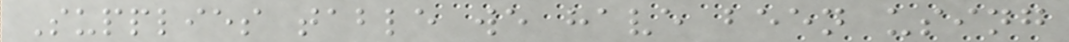Supplies table we have been using
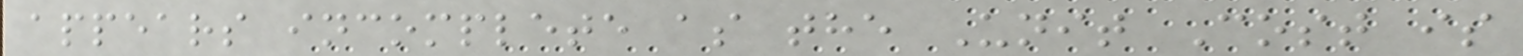appears incomplete as the Unit Cost is
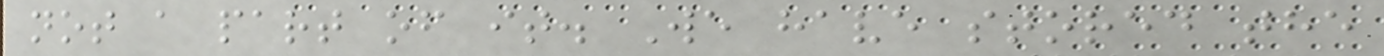not a part of it. We have stored the
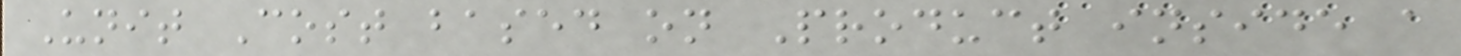Unit Cost based on Product inside a
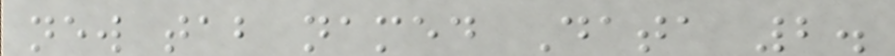new tab named Data 2.
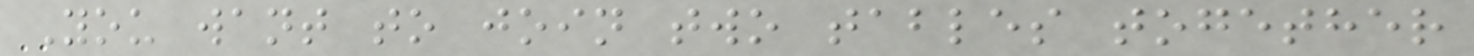You want to join two tables together
